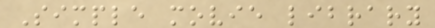Simple movie library
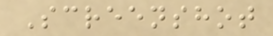Screenshot
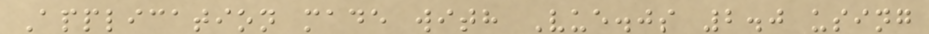Application made with Vue.js 2.0 using
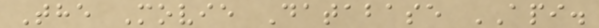The Movie Database API.
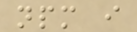npm i
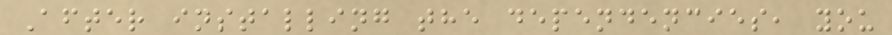After installing the dependencies, you
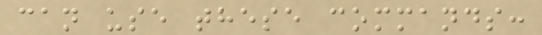can use these commands:
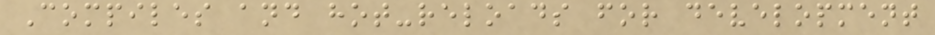Compiles and hot-reloads for development
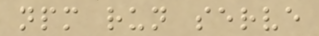npm run serve
